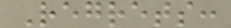Regrets:
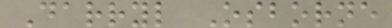Darryl Osborne
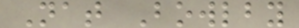Nat Bowlby
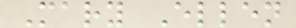Mary Ellen
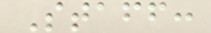Staff:
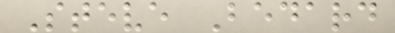Steve Bedard
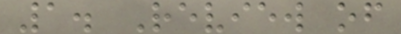1. Review of
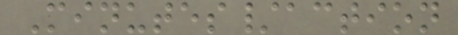Minutes/action
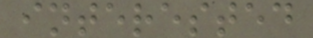interested
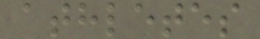athletes
